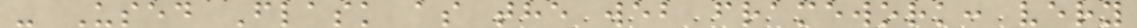- Used Flask as the web framework: very
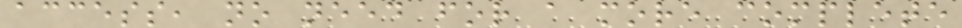access, no need for a more complete
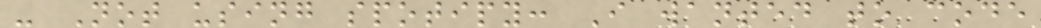- Not using spotipy: I wanted to code
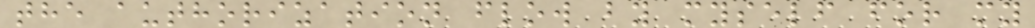the authorization flow by myself for my
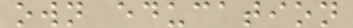own education
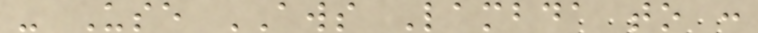- Use AWS Lambda to :
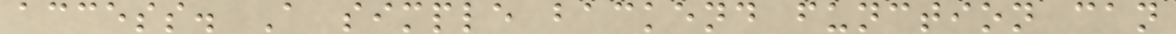access. A simple backend function can
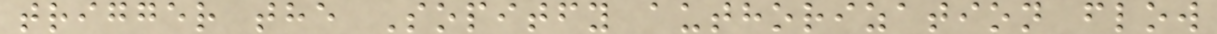trigger the Sopitfy authorization flow
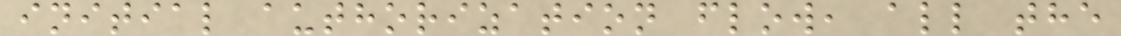initial authorization flow, all the
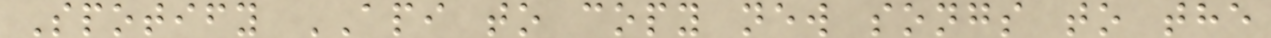Spotify API to copy new songs to the
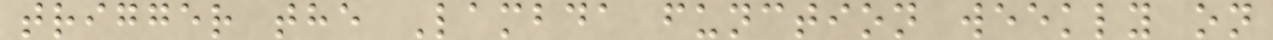trigger the Lambda function weekly on
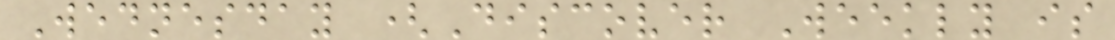Wednesday (Discover Weekly is
